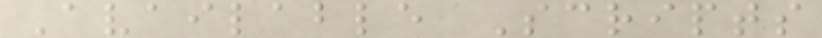Available Scripts
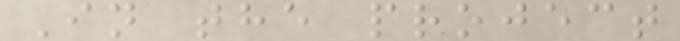In the project
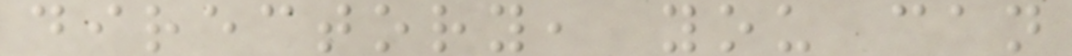directory, you can
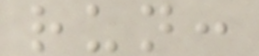run:
